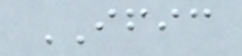IFIC
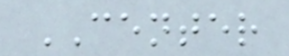CENTER
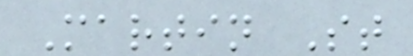Martin St
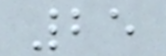25
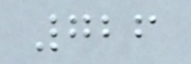726
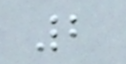2
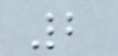2
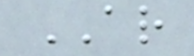AR
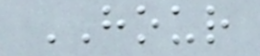HOUR
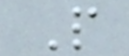P
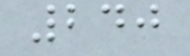240
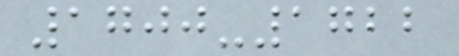1700-1722
